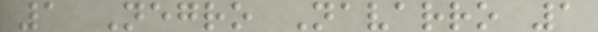1 Negro Navarro 1
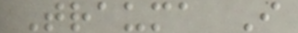Trauma I
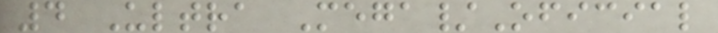4 Ultra Mega/Oficial
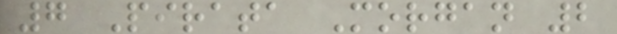7 Pirata Morgan 2
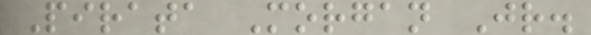Pirata Morgan Jr.
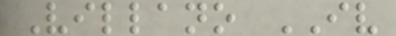Villano IV
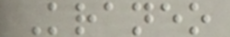Kraneo
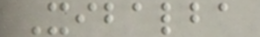Xibalba
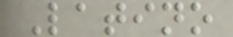Latino
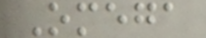Omega
